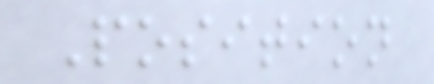Position
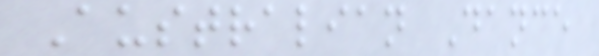Australian Dance
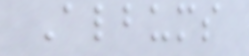Albums
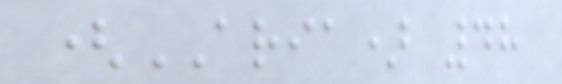(ARIA) 48
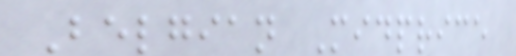Belgian Midprice
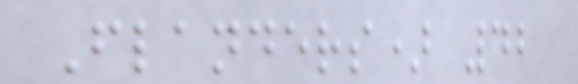Flanders) 42
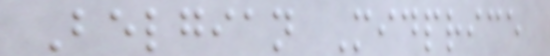Belgian Midprice
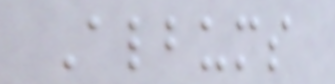Albums
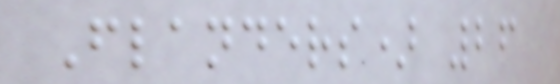Flanders) 26
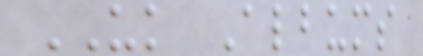UK Albums
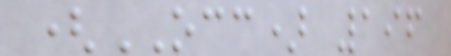(OCC) 196
